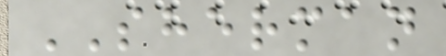SHERMAN
